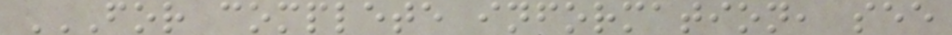FOR COMPLETE INFORMATION, SEE
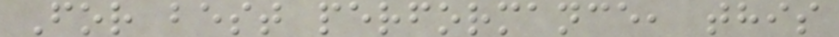For best performance, this
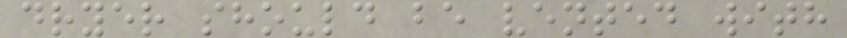dryer should be vented with
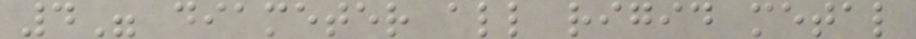4" diameter all rigid metal
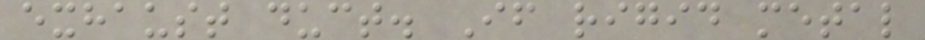exhaust duct. If rigid metal
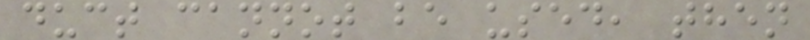duct cannot be used, then
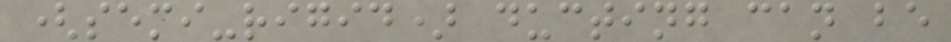(semi-rigid) ducting can be
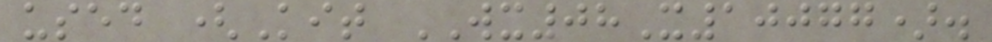used (Kit WX08X10077).
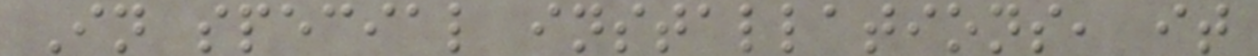In special installations, it
